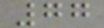77
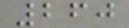260
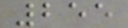255
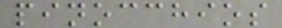pinocchios
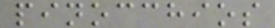pinocchios
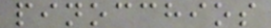pinocchios
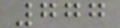777
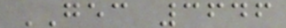GEC 3646
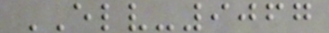ELV-9067
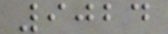9024
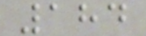184
